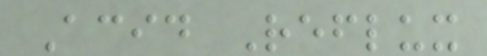Acid Reflux
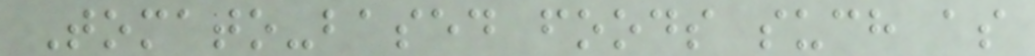Tomato-based foods such as
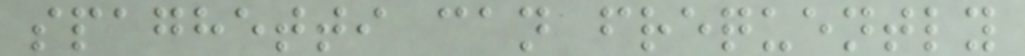spaghetti can frequently
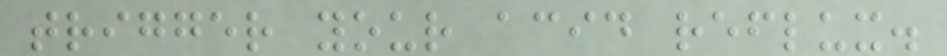trigger your acid reflux.
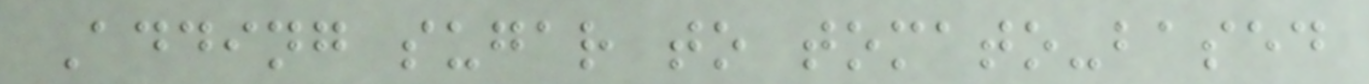Adding sugar to tomato-based
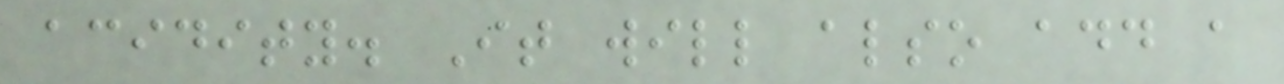acidity. It will also add a
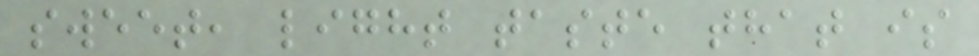sweet, light taste that is
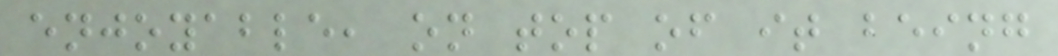enjoyable, on top of it being
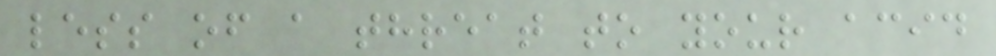less of a threat to your acid
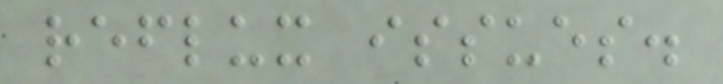reflux issues.
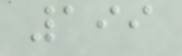199
